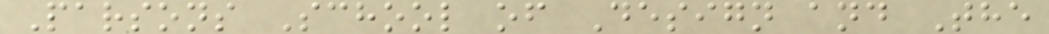Parsons School of Design and The
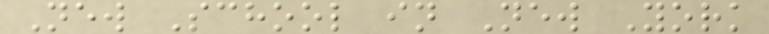New School in New York
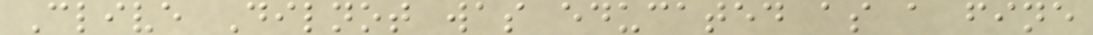Clive Dilnot was educated as a fine
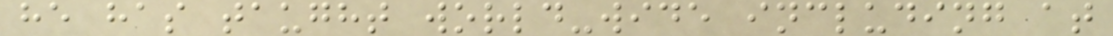he has taught world-wide including at
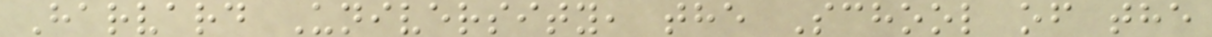Harvard University, the School of the
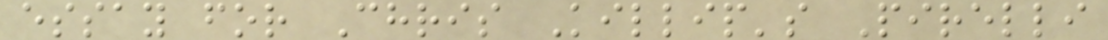essay for Chris Killip's Pirelli
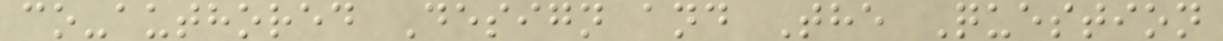co-authored Design and The Question
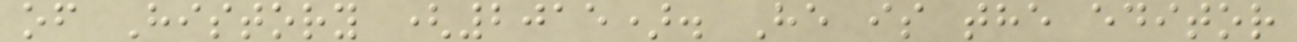of History (2015). He is the editor
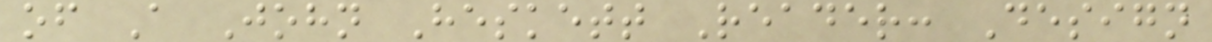of A John Heskett Reader: Design
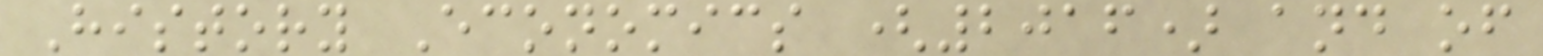History Economics (2016) and of
